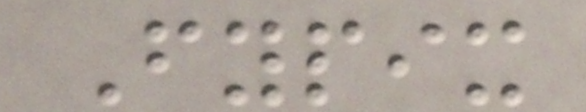Fypix
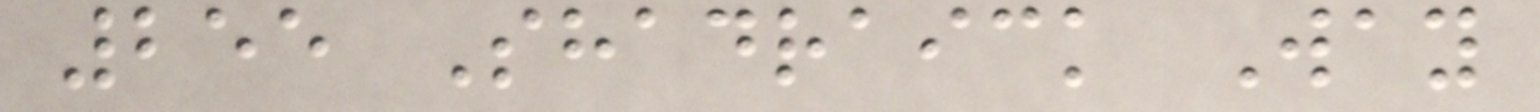255 Shadraick Way
